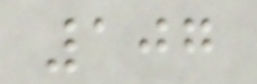107
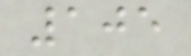105
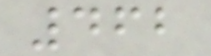462
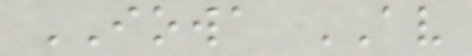IOWA AV
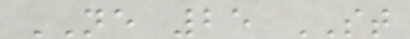NE 25 ST
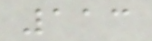113
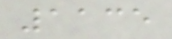1135
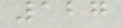127
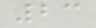23
